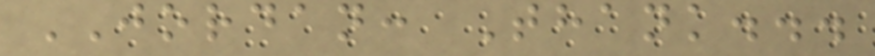JORDAN: Thank...
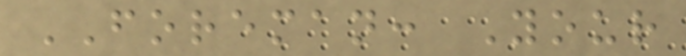FOREMAN: Your
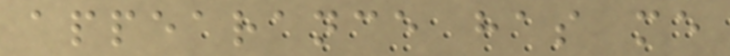appearance has me
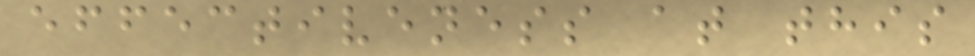effectiveness at this
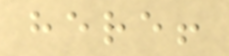here!
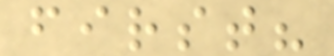first?
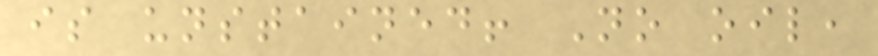is unstained! No oil,
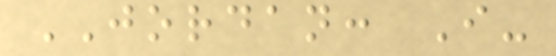JORDAN: I-
